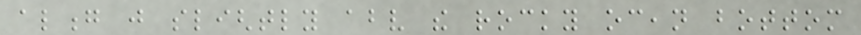along just slightly above the rocky ocean bottom
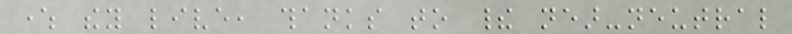where they live, thanks to their near-neutral
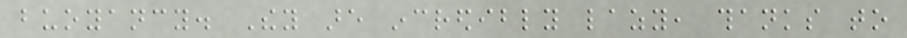buoyancy. They are incredibly lazy, thanks to
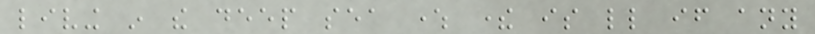living in the deep sea where there is little if any
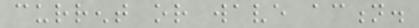current or wave action.
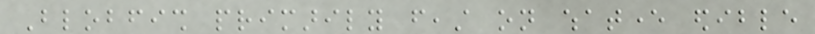Blobfish primarily feast on whatever edible
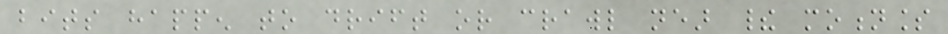bits happen to drift or crawl near their motionless
